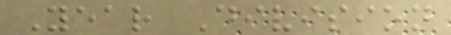Year Division
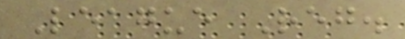League Reg.
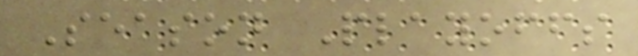Season Playoffs
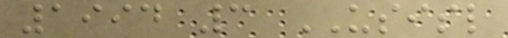1994 3 USISL
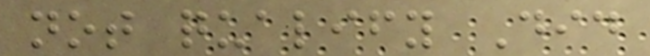not qualify Did
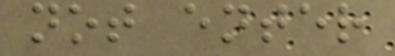not enter
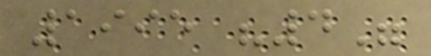1995 "4"
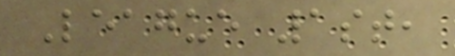League 1st,
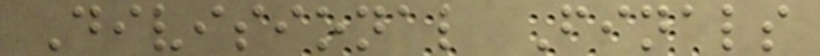Divisional Finals
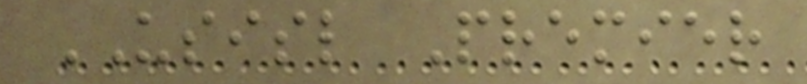USISL Premier
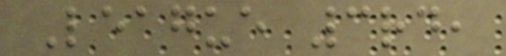League 3rd,
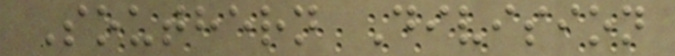Southern Division
